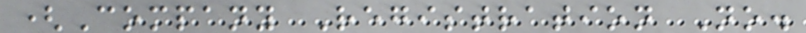(Company Registration No.
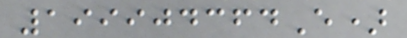199904364E)
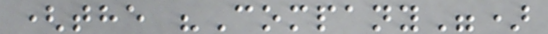(the "Company")
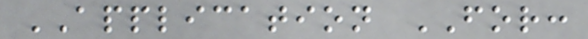APPLICATION FOR:
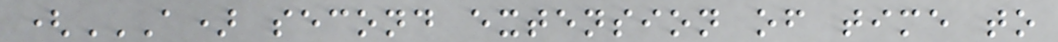(A) SECOND EXTENSION OF TIME TO
